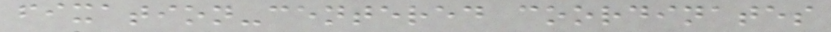fixation-centered coordinates
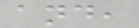and,
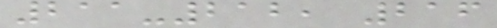211-212, 216
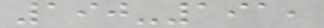190-191,
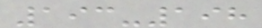193-198
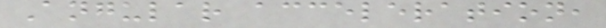Angular acceleration,
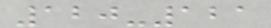120-121
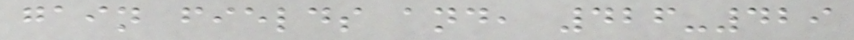gain fields and, 426-429
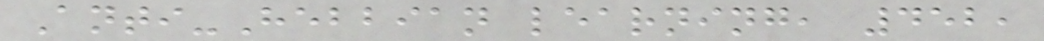Anti-Hebbian learning, 452,
